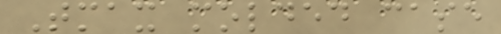Tmax molded case
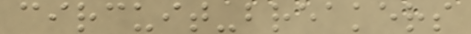circuit-breakers
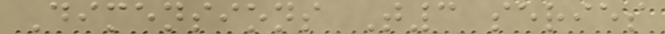Dimensions T3 series
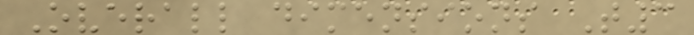Overall dimensions T3
